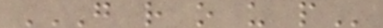G R O U P
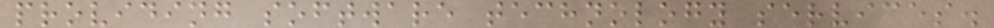providing software technology services.
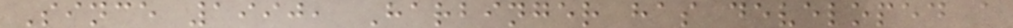Since 1990, Harbinger has developed a
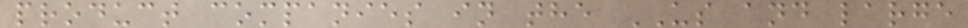product companies in the US and large
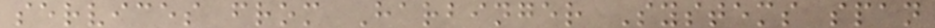services from Harbinger Systems span
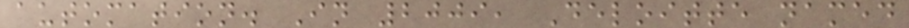automation. In 2009, Deloitte named
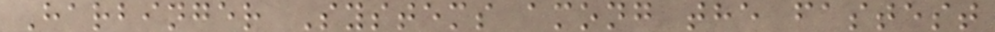Harbinger Systems among the fastest
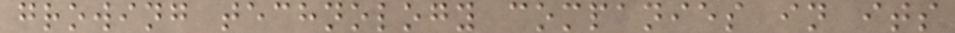growing technology companies in its
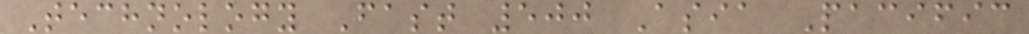Technology Fast 500 Asia Pacific
